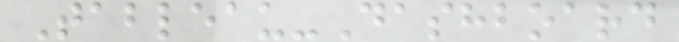Tableau-Dashboard
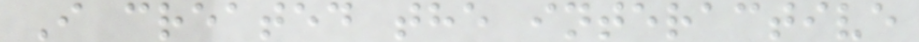I created the interactive
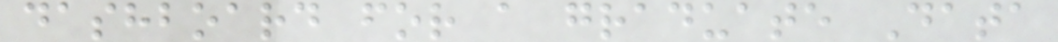dashboard for a graduate Data
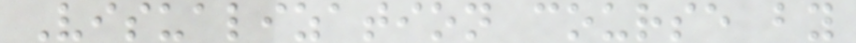Visualization course by
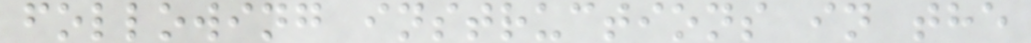following instructions in the
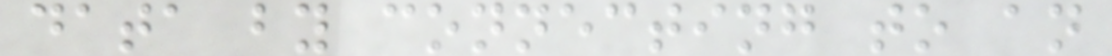data by connecting to an
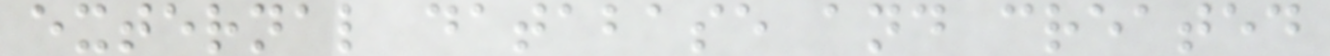external database and created
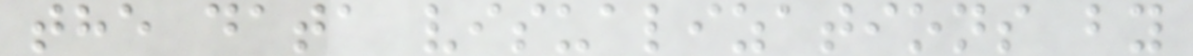the data visualizations by
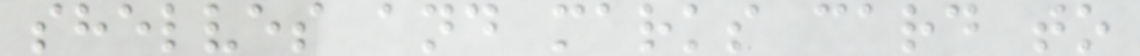shelves and marks card to
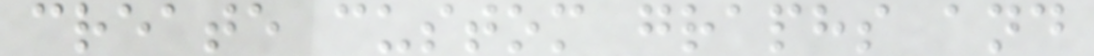create custom graphs and
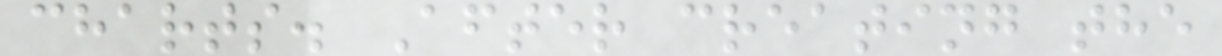charts. After creating the
